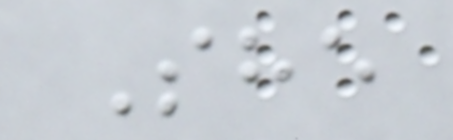She
